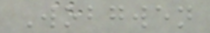Wobgwen
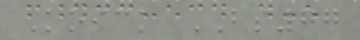Koick BS77
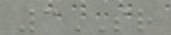3SR
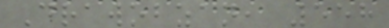Drawobzan, 558
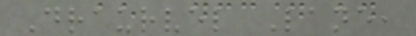Draurvel Lane,
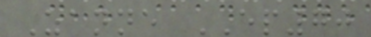Zanne EP70
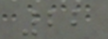22
